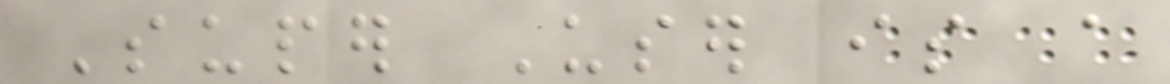Super User is a
